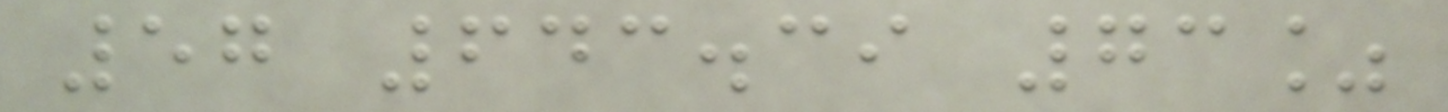57 643.39 73%
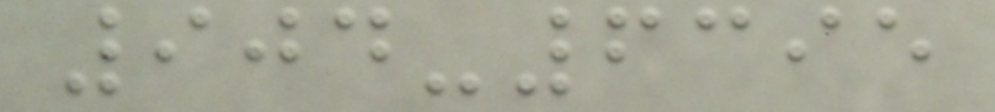904-6395
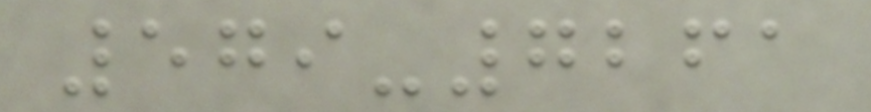579-7261
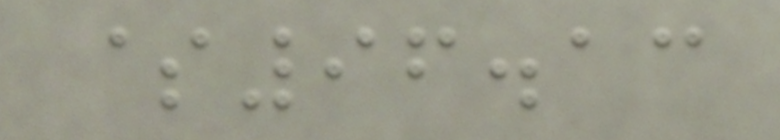$96.13
